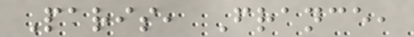Paris, France,
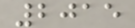2015
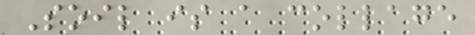Soil is a collage
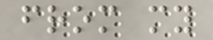from my
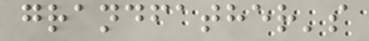grandfather's
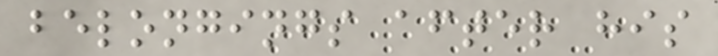belongings after his
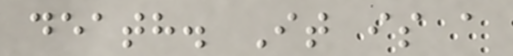death. It is a
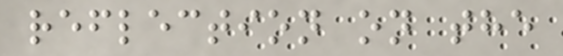reflection on the
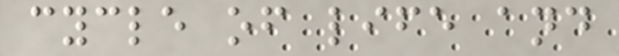cycle of life and
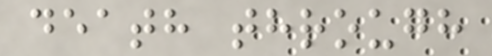death through
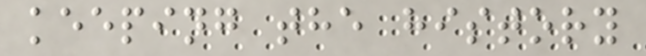keeping the history
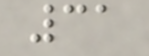31
